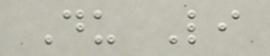Du Li
